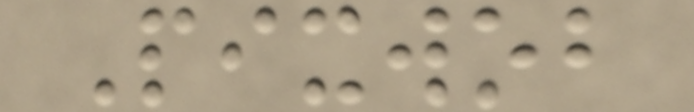Pixwob
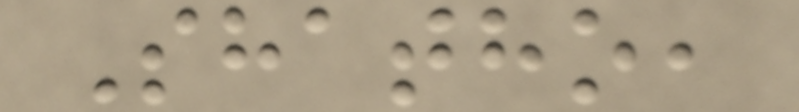Shatho,
